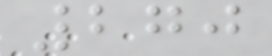270
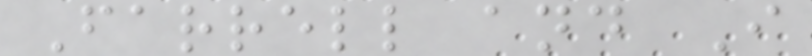Farrell and I
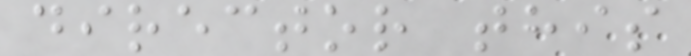director this
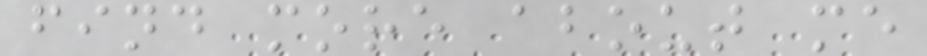find more about me
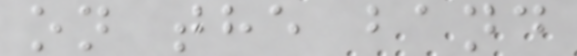on the band
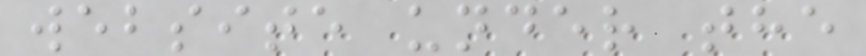website under the
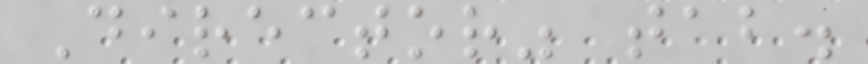Director" tab.
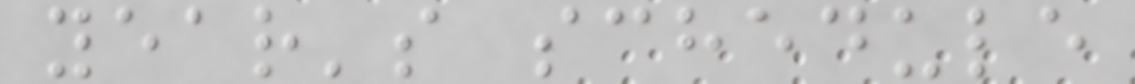year's schedule
